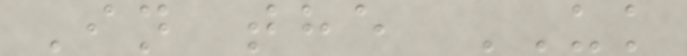In the UK
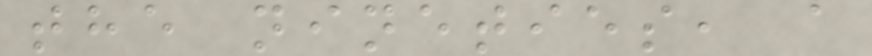the nineties, a
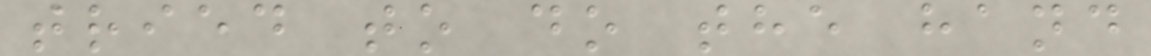tried to do the hand
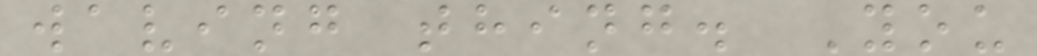waving thing. You
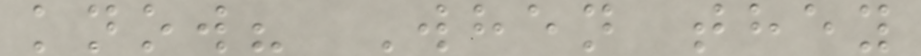know? When they
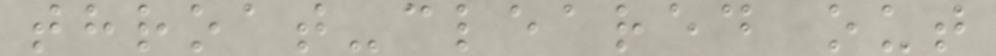throat-cleared out
